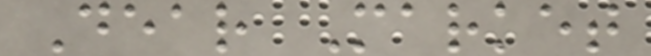Dear Market
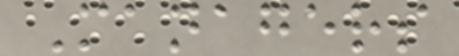Managers
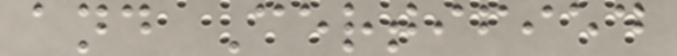and Certified
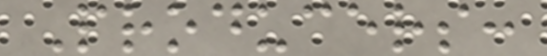Producers:
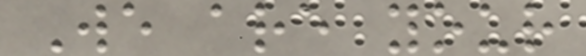We are your
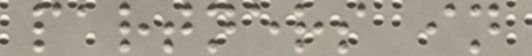partners in
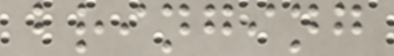bringing
